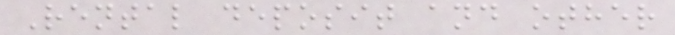Rental deposit and other
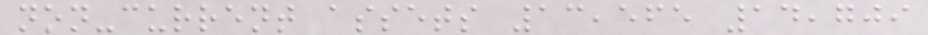non-current assets 13,565 14,709
